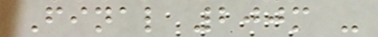Final 200m -
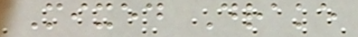Mixed Drake
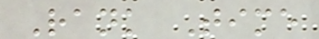Rank Time
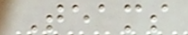Teams
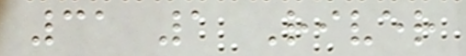31 1 River
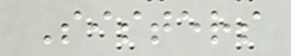Sisters
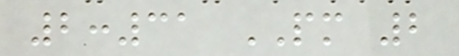2:31 PM 2
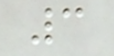3
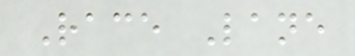Race Lane
